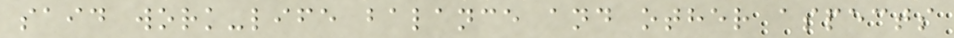said work-life balance and other aspects
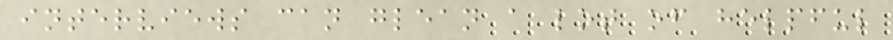interviews can glean a lot of helpful
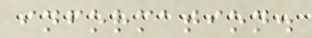information.
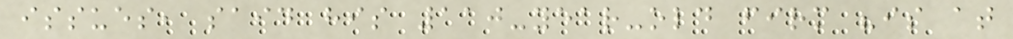issues, said his 110-year-old firm "is at
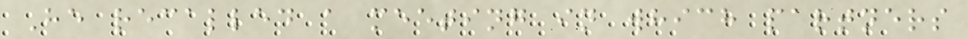He recalled a meeting in which partners
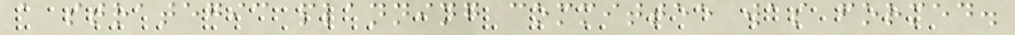a strategic planning committee was formed.
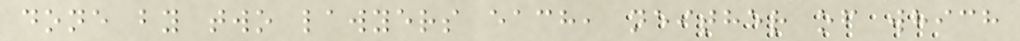done by two lawyers each, neither of which
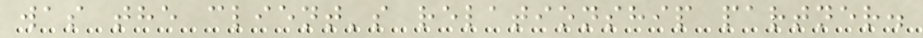was the client's relationship partner.
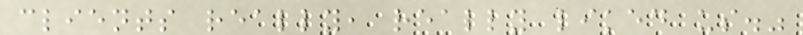clients really, really liked us."
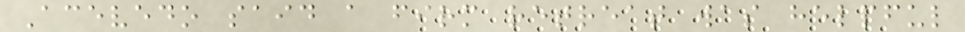Acevedo said a firm retreat was helpful
